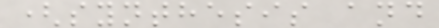(synthesis and
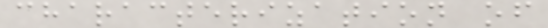characterization of
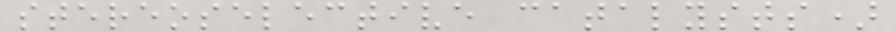stereoselective catalysts)
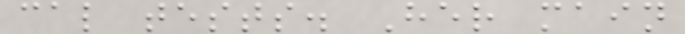cal tests. Her main
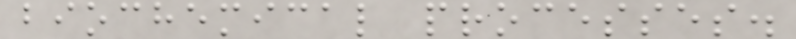biochemical processes.
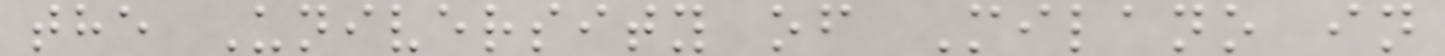the University of Milano in
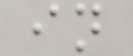in
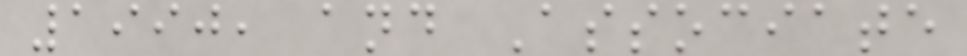1990, and Associate
